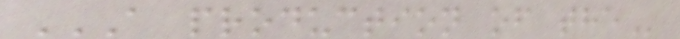A PRODUCTION OF THE
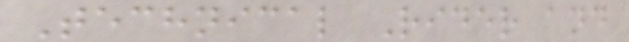Technical Rider and
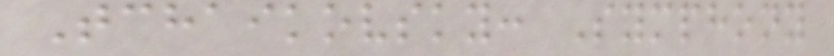Tchaikovsky: Symphony
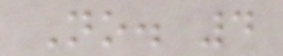No. 4
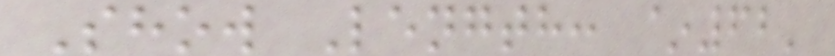Show Length: ~62'
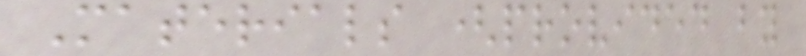Materials (provided by
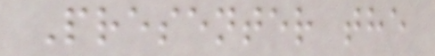Presenter the
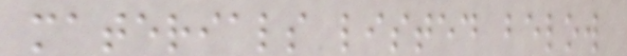materials listed below
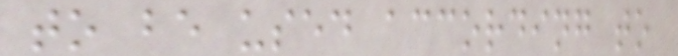to be used according to
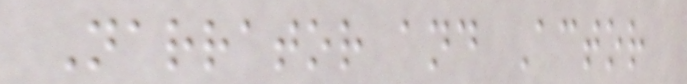Narrator and Actor
